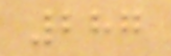287
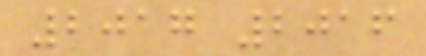2017 2016
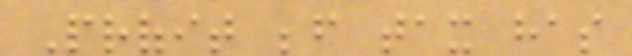Profit before tax has
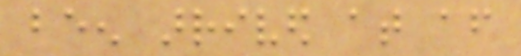been arrived at after
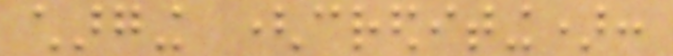charging (crediting):
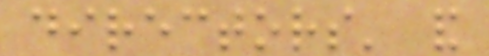directors' and
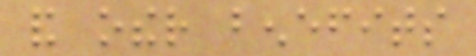and other benefits
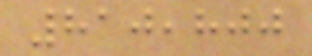810,800
